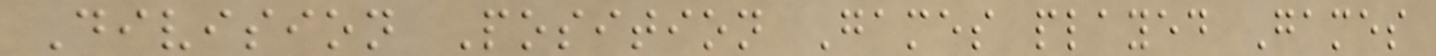Division Position Games played Games
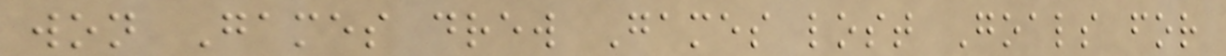won Games drew Games lost Goals for
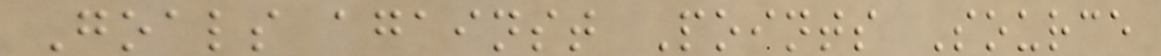Goals against Points Source
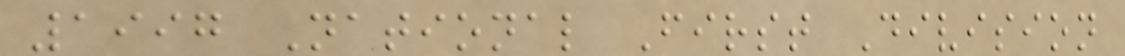1997 National First Division
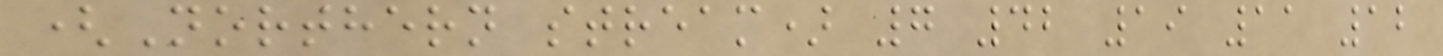(Northern stream) 7 42 19 11 12
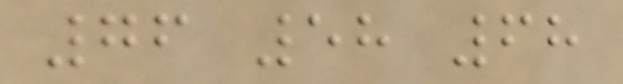76 58 68
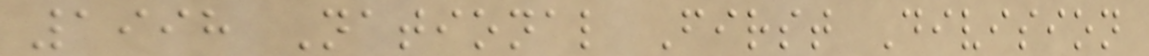1998 National First Division
